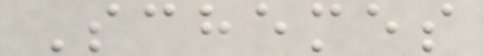Schemes
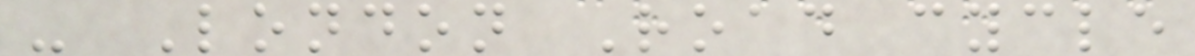- London Road cycle
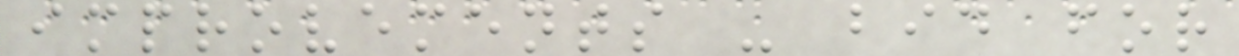improvements - bid for
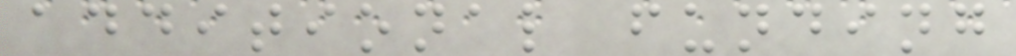additional funding
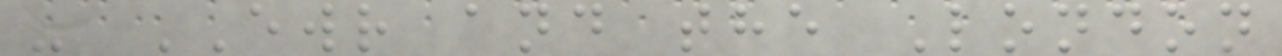- EWR and the London
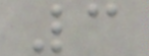3
